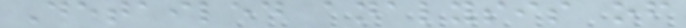Detailed analysis of
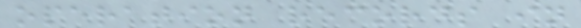operation records in
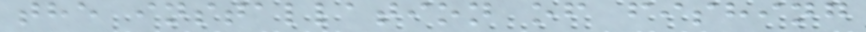the installation of fishing
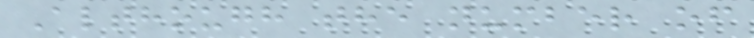Although the number of
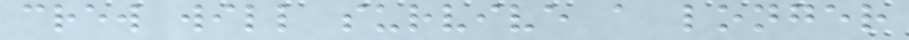crew will survive a longer
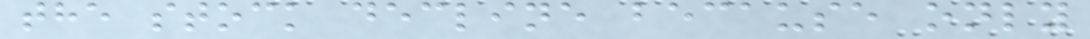the stock decline because only
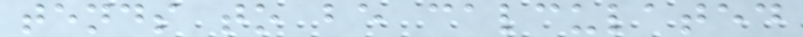tends to be calculated
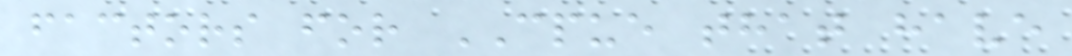factors for CPUE that have
